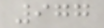977
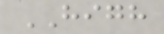HIGH
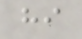hi
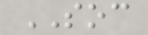SOC
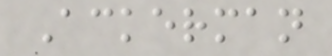Ackerman
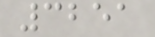3251
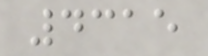4315
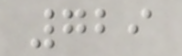729
